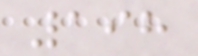198
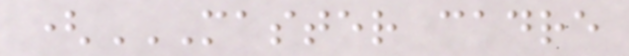(MASTER CADRE
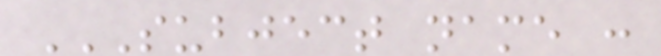SUBJECT NAME :
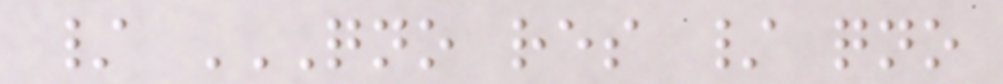/ QNO RES / QNO
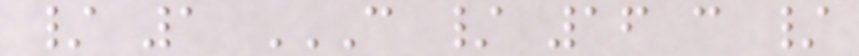/ 1 C / 16 C /
